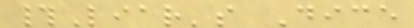#Liar's Dice
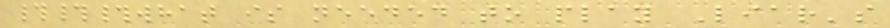###what is needed to play Liar's
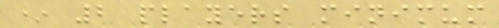* 2 players minimum
